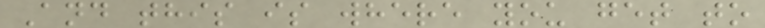And this is where you get to
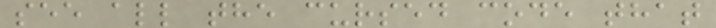see all the cursed code that
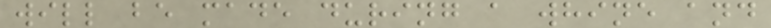will be made during a whine and
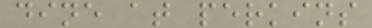dine at perkins
